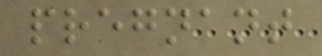pregnant
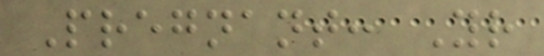Pregnant: Your
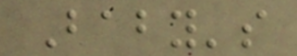Baby's
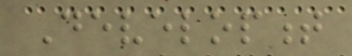Development
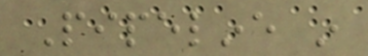Pipeline in
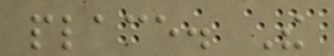place. The
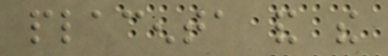placenta and the
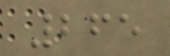265
